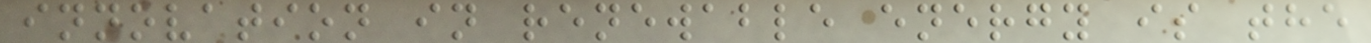innovation in renewable energy is the
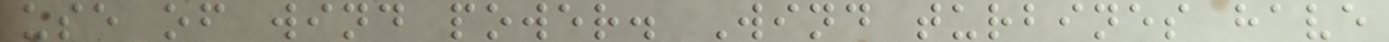use of wind power. Wind turbines have
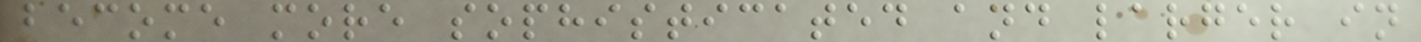become more sophisticated and larger in
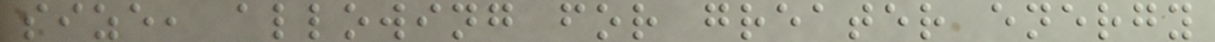size, allowing for greater energy
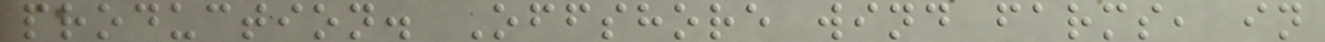production. Offshore wind farms, in
